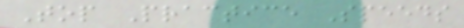Top Practice Speeds
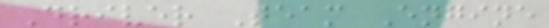Driver Team Engine
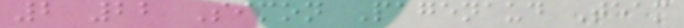2 22 Simon Pagenaud Team
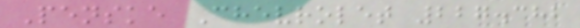Penske Chevrolet 227.382
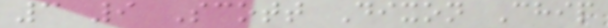3 9 Scott Dixon Chip
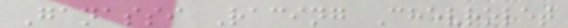Ganassi Racing Chevrolet
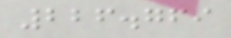226.769
